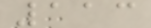113
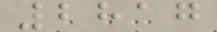2817
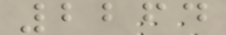2264
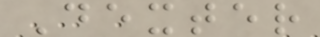Dexter
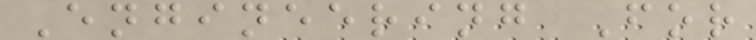Engineering For
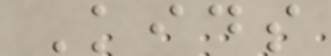Kids
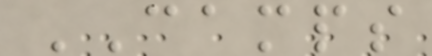CAMPS
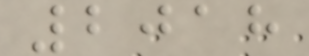2018
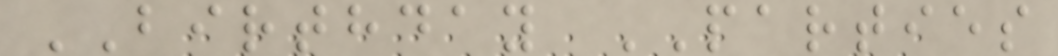BIRTHDAY PARTIES
